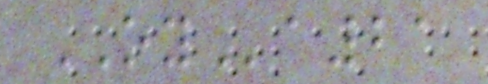OYa21
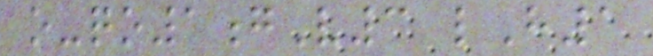o-qo1gV3 lH1
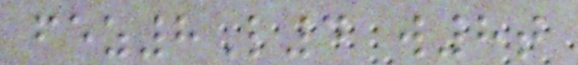fez8L4 w8t
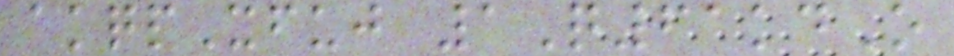akqpXfuj 1Q61kdO
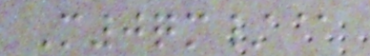M0qm/@
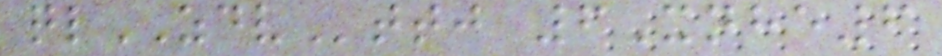qlZDVttj 6Xnhe6
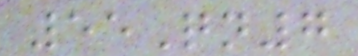55Qn7
